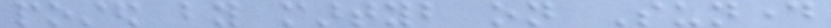posted by martyb on Sunday
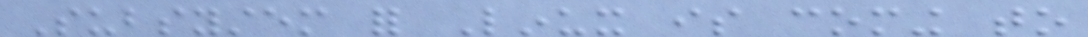Subsystem for Linux is coming to
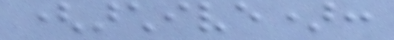(archive):
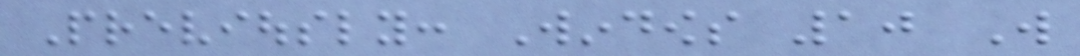Previously: Windows 10 Will
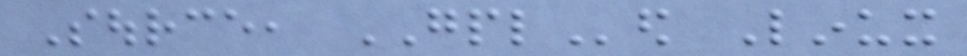Source, GPLed Linux
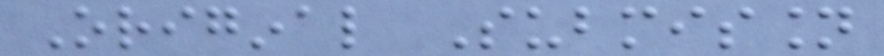Original Submission
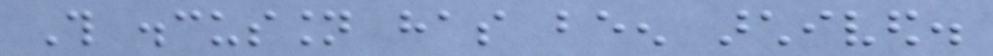This discussion has been archived.
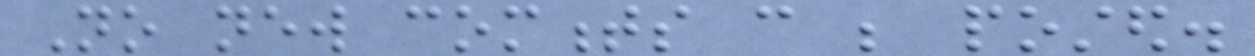No new comments can be posted.
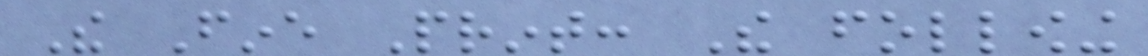The Fine Print: The following
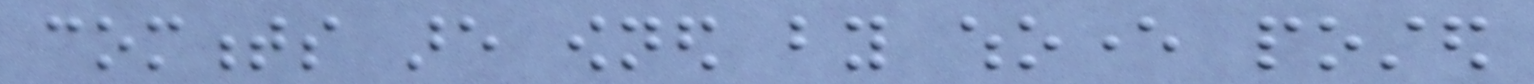comments are owned by whoever posted
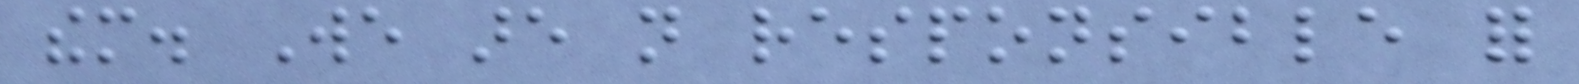them. We are not responsible for
